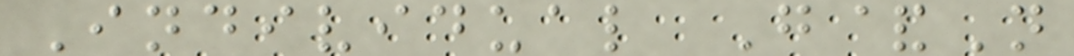Individual G&N
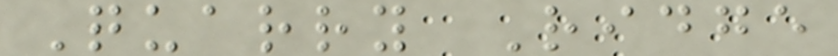Quarry Ridge
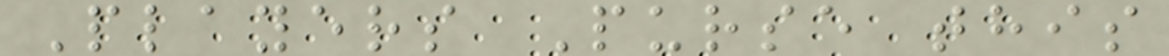Players Purse this
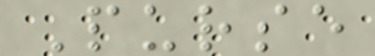Purse
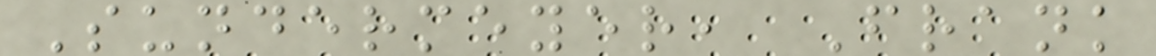Sundermeyer, Frank
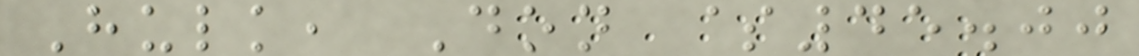Hulk, Don $45.00
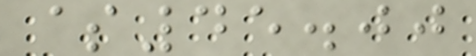$45.00
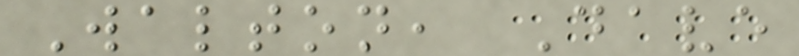Walton, Dave
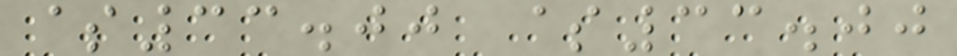$33.00 $33.00
